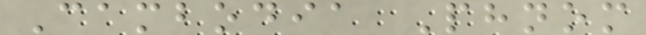Cambodia Phnom
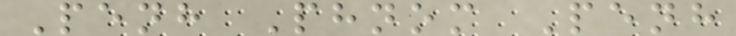Penh Phnom Penh
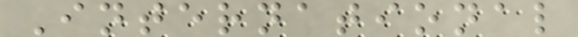International
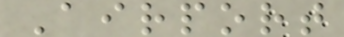Airport
